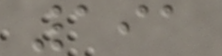191
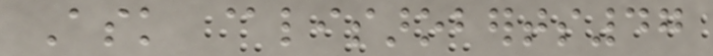Ask @lisaroberts47
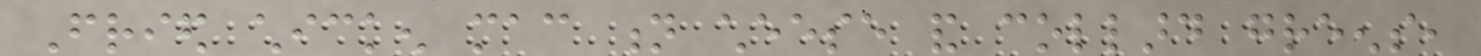Fried chicken mac n cheese and collard greens,
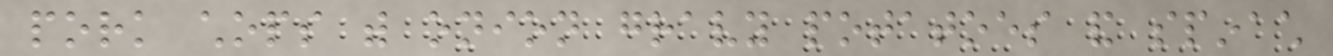pork chops with onion gravy potatoes and spinach
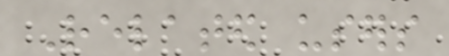Related users
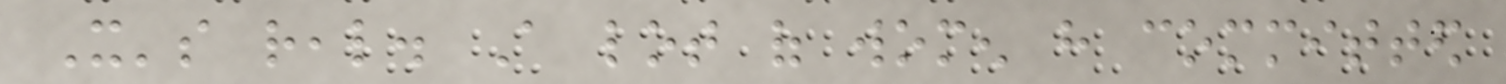It's real. A lot of women have committed
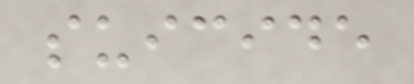suicide
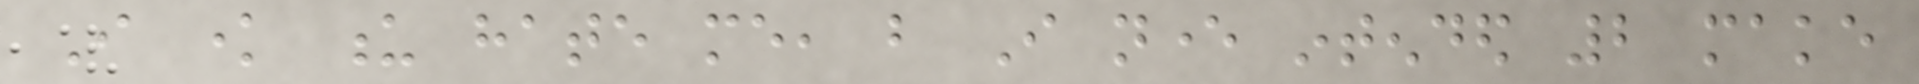I know u hate me, but I never intended 2 make
